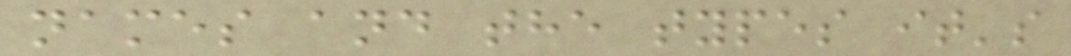names and the types it's
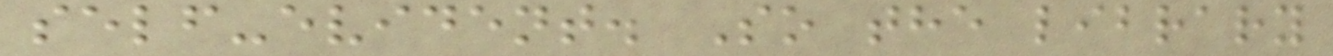self-evident. So the library
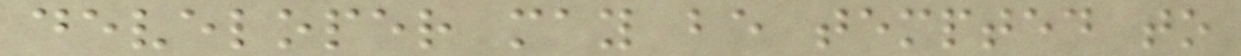developer may be tempted to
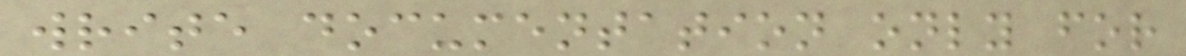write documentation only for
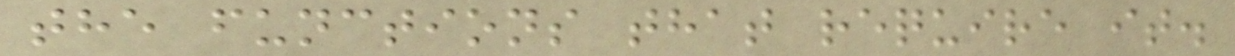the functions that require it.
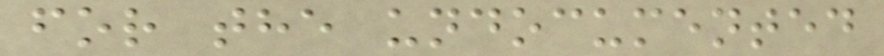for the undocumented
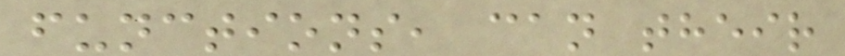functions, can their
